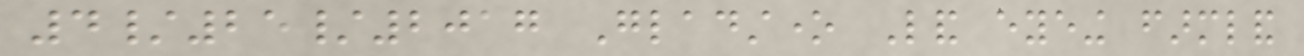4/25/2017 Gladstone Land eyeing farmland
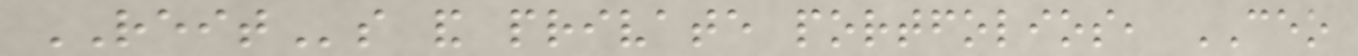REITs and private portfolios, CEO
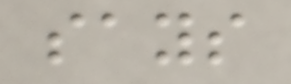says
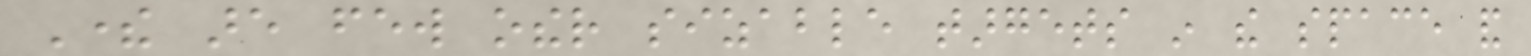There are few other sizable targets in the space and
